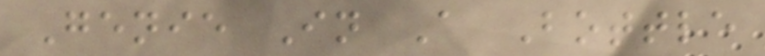Genie In A Bottle
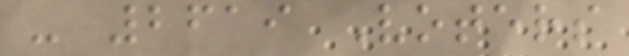- 2619 Voters
